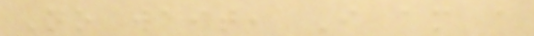No wait, I am a
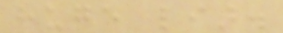huge liar.
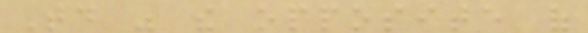Today was the opposite of
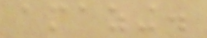amazing.
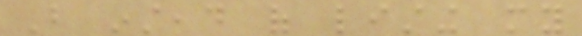But instead of listing my
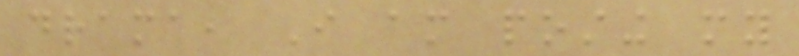drama, I am posting my
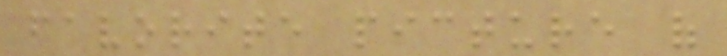favorite picture of
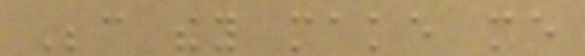Because they make me
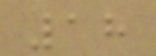18
